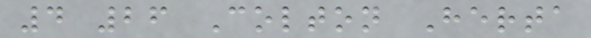4 26 Colton Herta
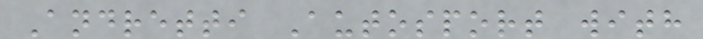Andretti Autosport with
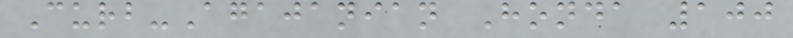Curb-Agajanian Honda 100
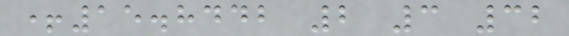+15.8442 2 3 32
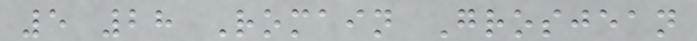5 28 Romain Grosjean
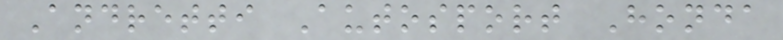Andretti Autosport Honda
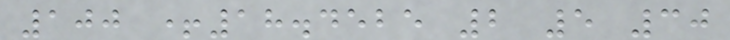100 +18.4525 2 5 30
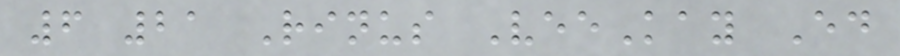6 21 Rinus VeeKay Ed
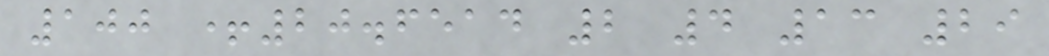100 +20.6514 2 4 13 29
